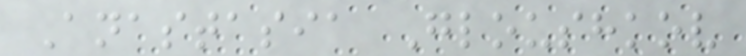Anastasia Gloushkov
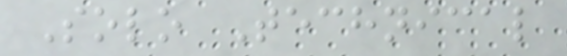Solo Technical
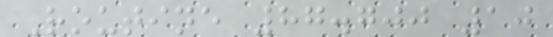Routine 87.700 10
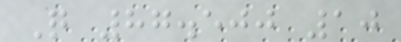Q 87.500 10
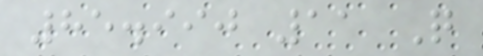85.990 11 Q
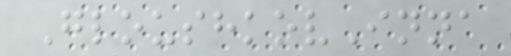GloushkovInna
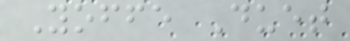Yoffe Duet
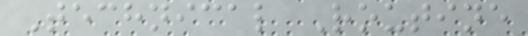Technical Routine
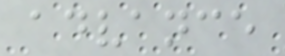advance
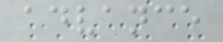advance
